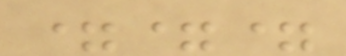===
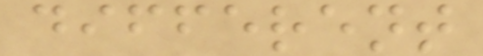different
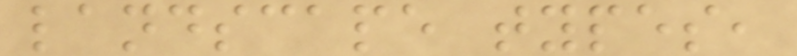landscape types,
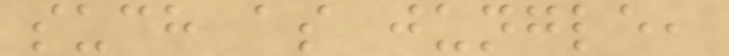such as jungle,
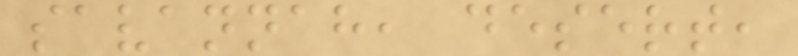savannah, desert,
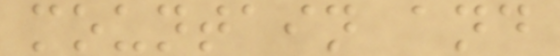mountain and
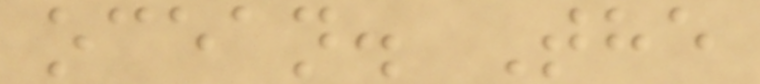ocean. The
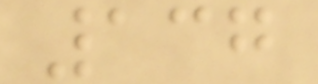137
